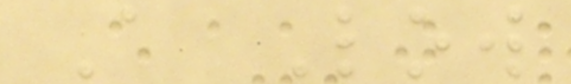A Low
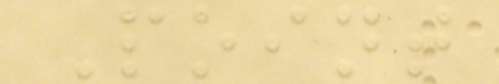Point
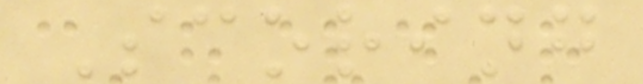Scoring
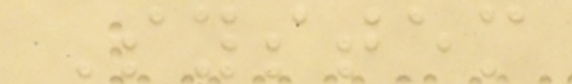System
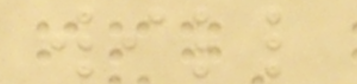will
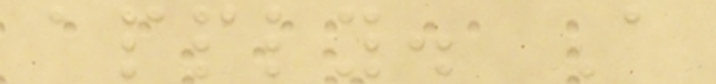apply. A
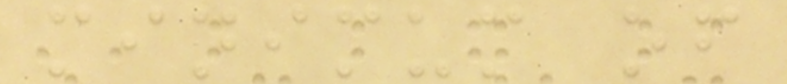minimum of
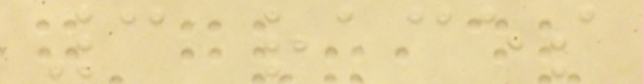3 races
